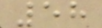58
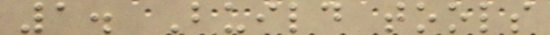1. Build tools
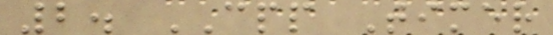2. CPP Timer
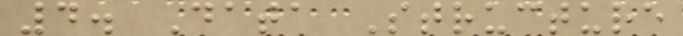4. Data Structure
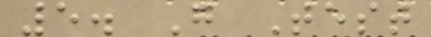5. G Test
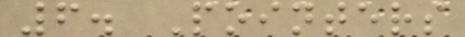6. Pointers
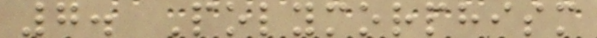7. Polymorphism
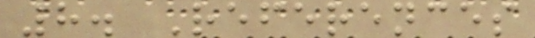8. References
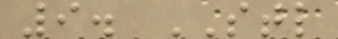9. STL
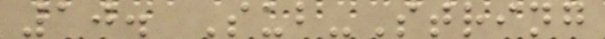10. Sub-String
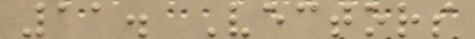11. Vectors
